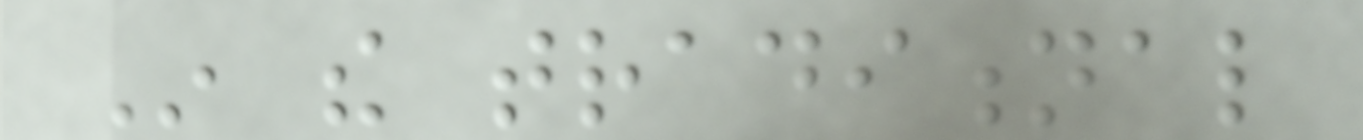In the traditional
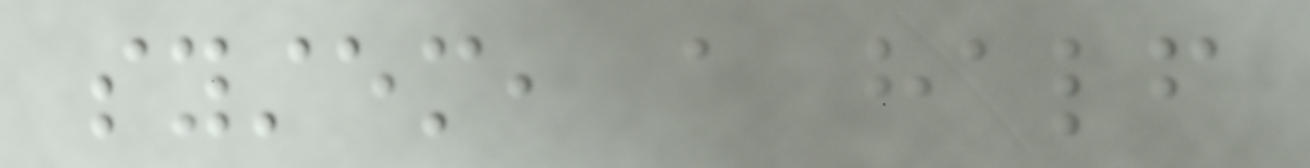system, a half
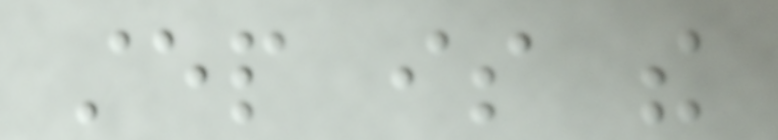step is the
